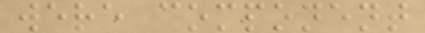were component
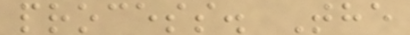process. The
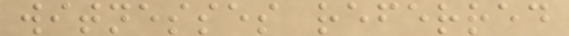witnesses referred
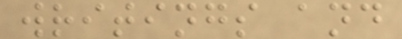writings and
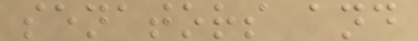senators and
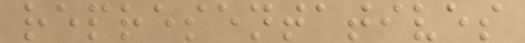representatives
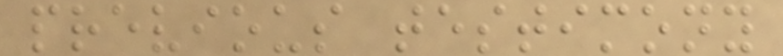previous testimony
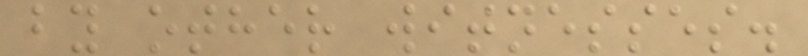by other witnesses.
